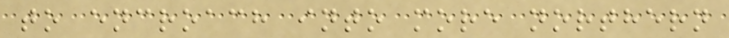to encroach into more northern
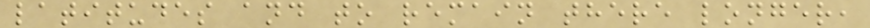latitudes and to remain there longer,
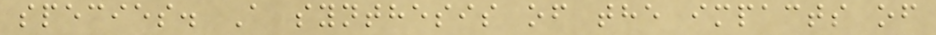species. A synthesis of the impacts of
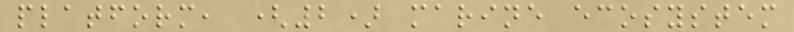platform, (2) marine ecosystem
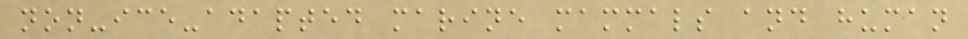non-ice-adapted marine mammals and human
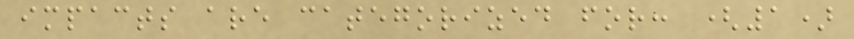impacts are categorized for: (1)
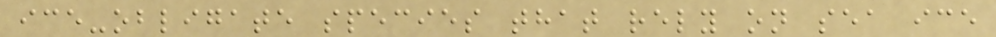ice-obligate species that rely on sea ice
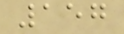157
